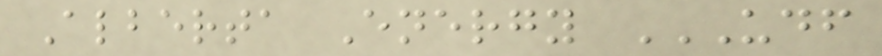Alberta Energy UDF
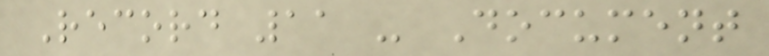Record 11 - Document
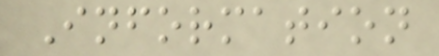Information
